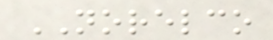NORELCO
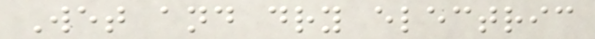Wet and dry electric
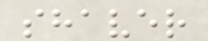shaver
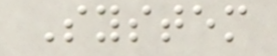System
